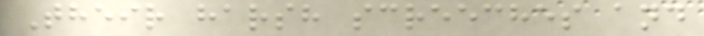Their harsh screeches and
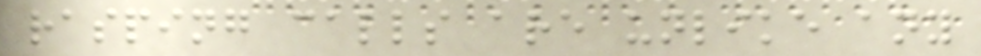rasping calls are unlike any
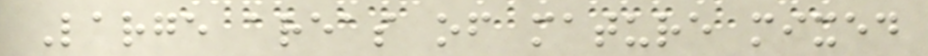Large areas of mature mixed
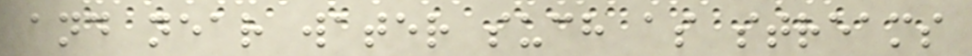and near water such as streams
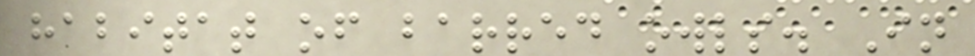habitat of barred owls. In
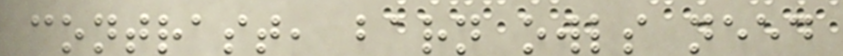contrast, barn owls need
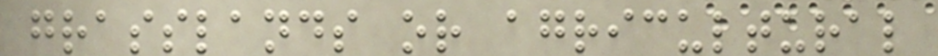grasslands or agricultural
